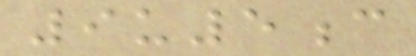9u5c
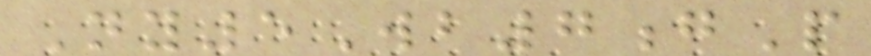Ny5Wb7gP
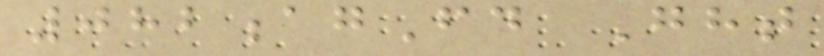082agFd Ght
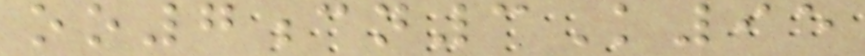oo7cn3K95
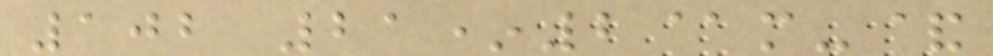102 21*2@m-&
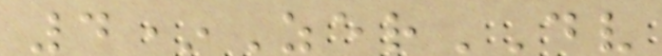4*ZerDV
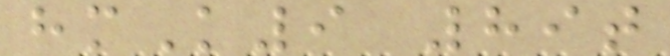hmK9 89t
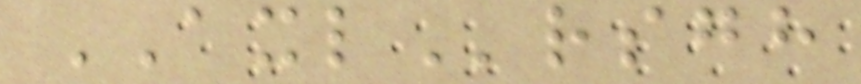AXLrsgh
